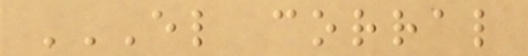EL CORRAL
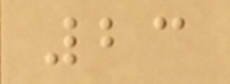23
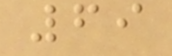69
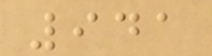941
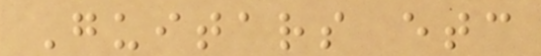Guitars etc
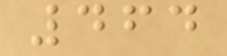464
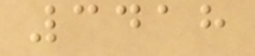3418
